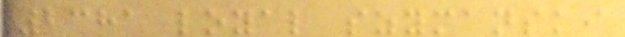2381 loyal szymanski
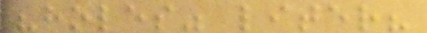"holes" liter?
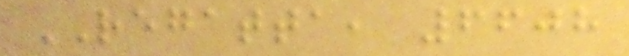REGATTA, 6608
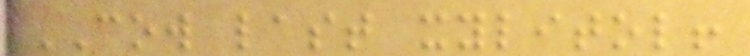COW last xylitol!
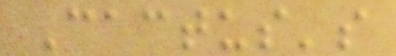Cactus's
